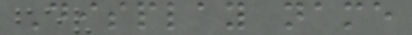Display name
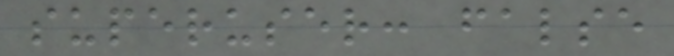superuser: false
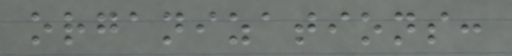organizations:
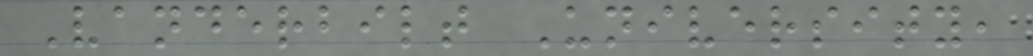Vanderbilt University,
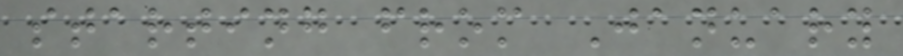starting from January
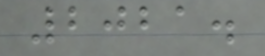2021.
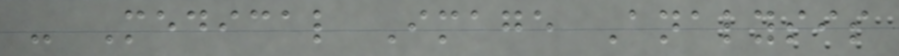- Medical Image Analysis
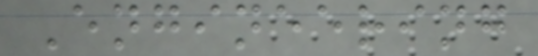Engineering
